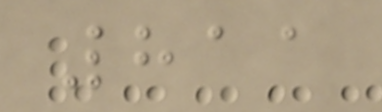811
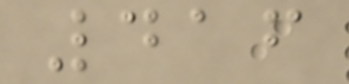416
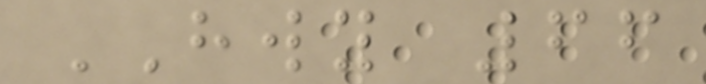HWY 66
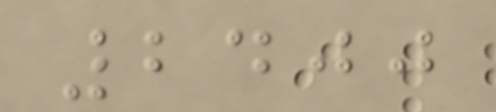2400
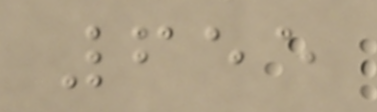655
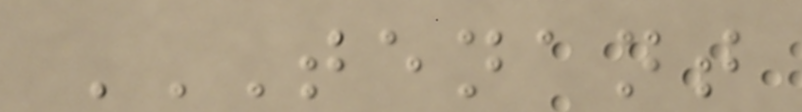TENANT
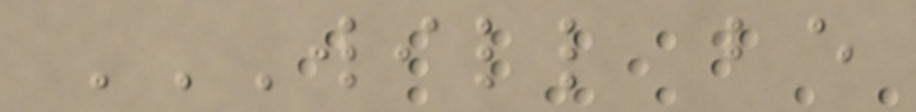WILL BE
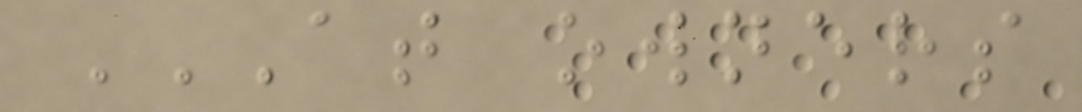AT OWNERS
